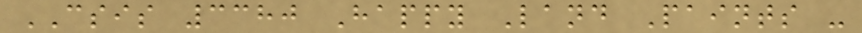CSIS 3380 Happy Land Paints -
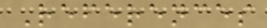References
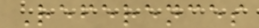References
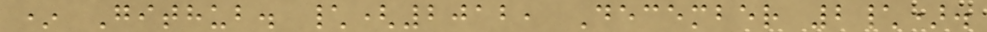* Github. \(2012, December 2\).
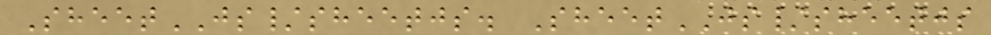SheetJS/sheetjs. SheetJS/sheetjs
